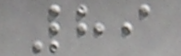89
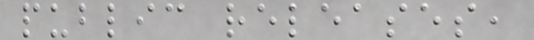public releases,
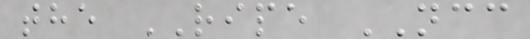the RIPE NCC
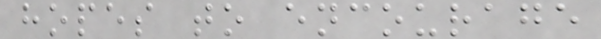hopes to encourage
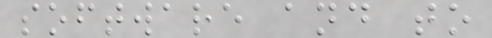software and to
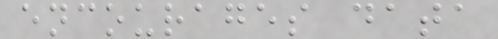encourages data
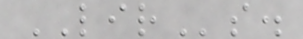LIRs.
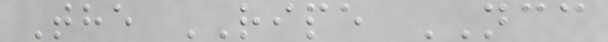The RIPE NCC
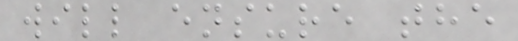will ensure the
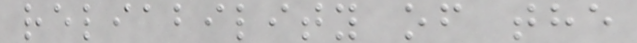reliability of the
